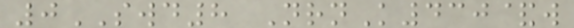0SWD8 NrnK430&w
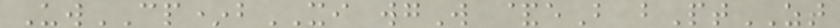UwCP*bXI wgW &eB bPtZT
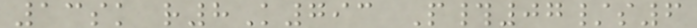13sk r8K793 P#07/s6
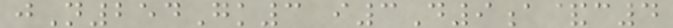jN254Gk3 i3D9a&c4
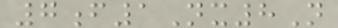7f1Nx8N
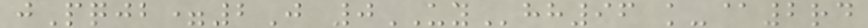jPqjb=2J 0UYhh96 k-@2rd
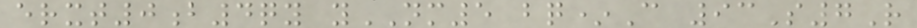erxt0b4qy yNM5 bq*C 93S7R
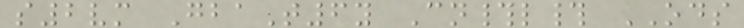s2vm GbaT6y Cn#l# ODS
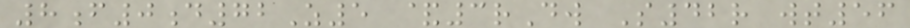8f0d72Z5 &3rDw S42r wt56
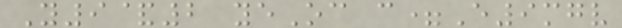Y9&2 yeOc c=E9mgv
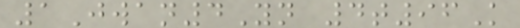1Jwan4Yn 4t96K
